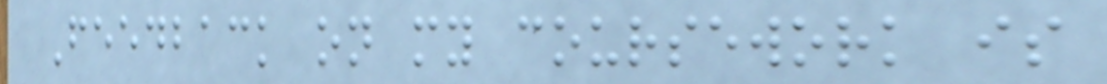Feedback on my coursework is
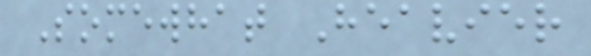Somewhat Heavier
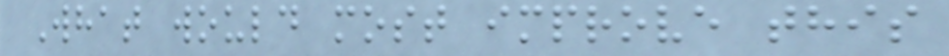What would most improve this
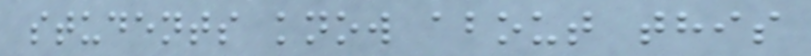students know about this
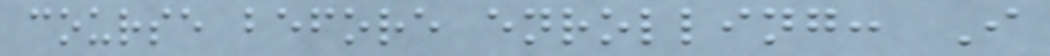course before enrolling: I
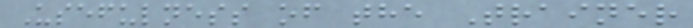Usefulness of the Trainer
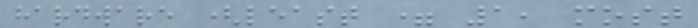hardware (least = 1, most
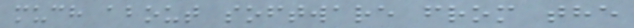much about software from the
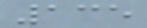135
